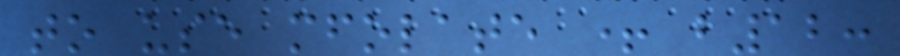to use mfolate + b12:
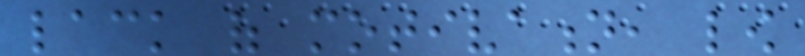lack of motivation, low
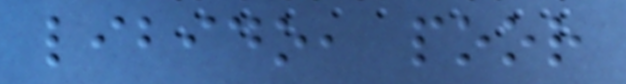libido, poor
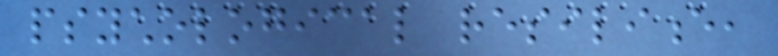psychological resilience,
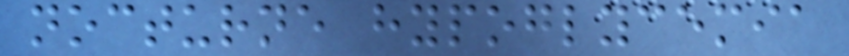nocturne hypoglycemia
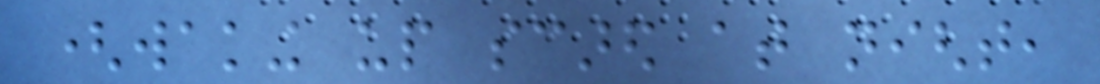(waking up scared at night,
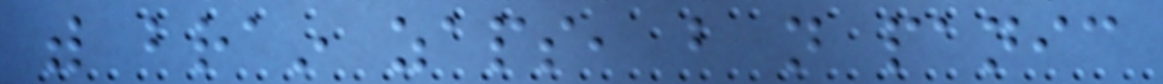with brain zaps, but not panic
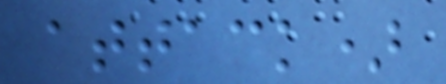attack)
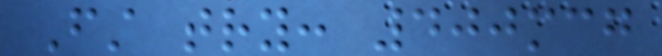First try: 400mcg
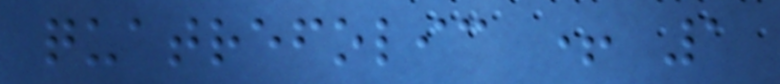quatrefolic + 1
